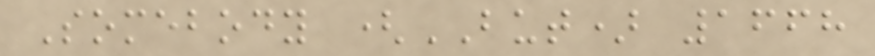Somebody (BUT) 1668
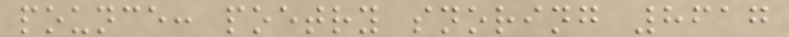pounce: poetry snoring 8617
